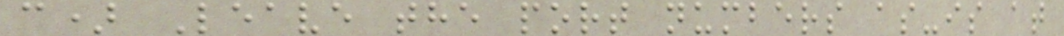c) Leave the port numbers as-is at
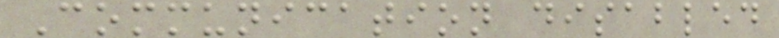Communication disabled
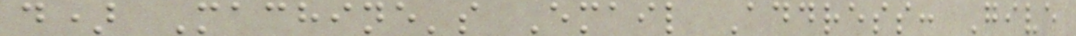d) Machine's Email Address: Give
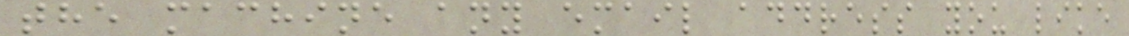the machine any email address you like
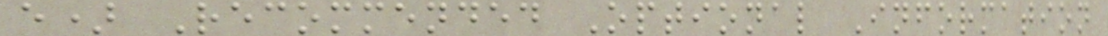e) Recommended Optional Information
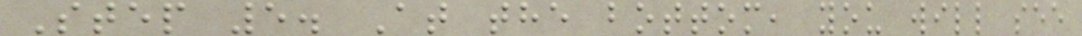Step 5. At the bottom, you will see
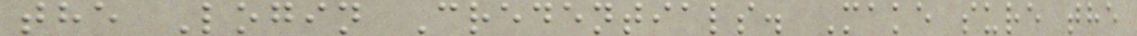the Login Credentials. Make sure the
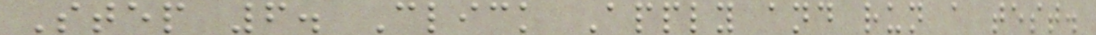Step 6. Click Apply and run a test.
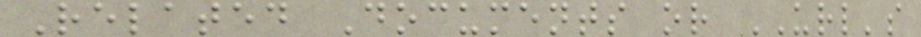Related Documents or URL's
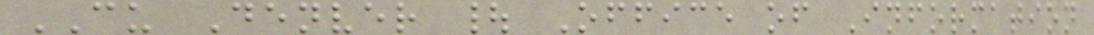CU Denver | Office of Information
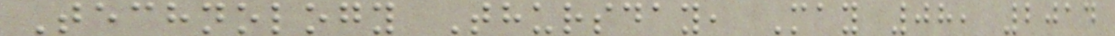Technology Thursday, May 08, 2014
